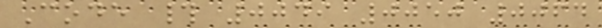Code # 0049 0050 0064
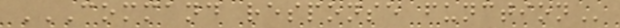COMMAND RESPONSE FUNCTION
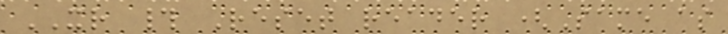XR # Reset reader (Same as
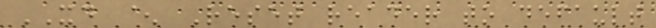XD ^ Reset reader to default
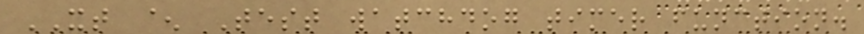XT ^ Test watchdog timer function.
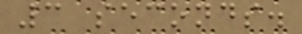3 seconds.
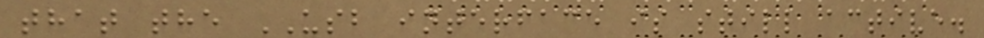that the USB interface is still active.
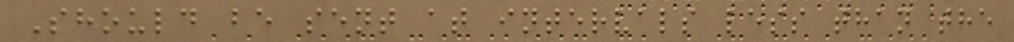Should be sent at intervals less than the
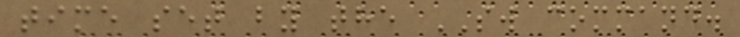time set by the SW command.
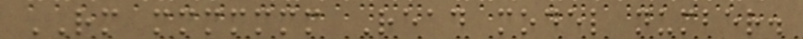RM mmmmmmm Read model number.
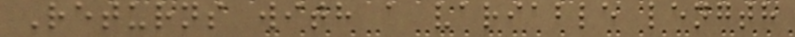Returns with a variable length
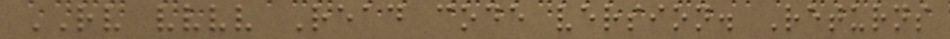RV vvvv Read code version. Returns
